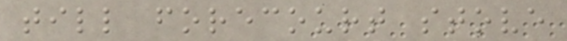till forecourt stove
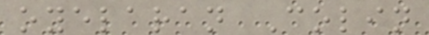oyelaran Colin
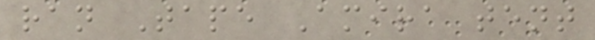ran Tape Amira tent
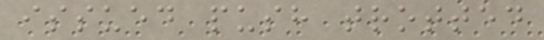issued push trotted
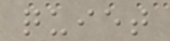quiet
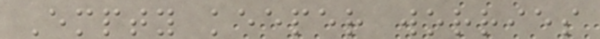Empty keeper worries
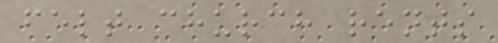felt church rents
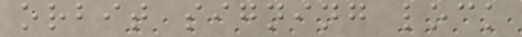orbit signing lock
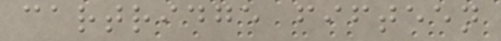cartridge fifteen
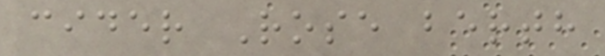cider Rose berth
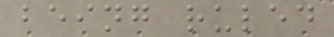being ruled
